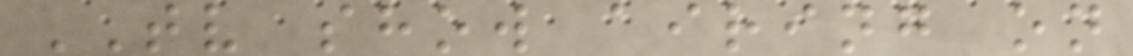TV show airing on
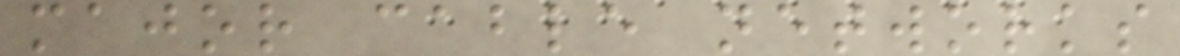major cable networks
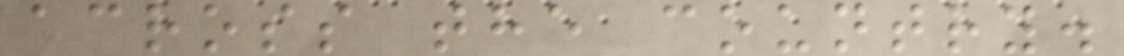across the country.
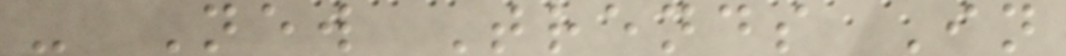- New Trends In
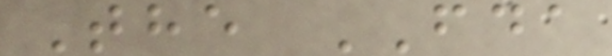The FDA
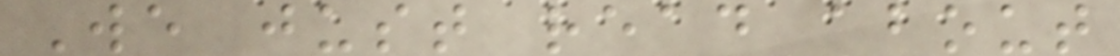We just read about
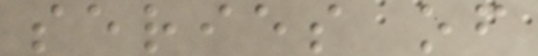series of
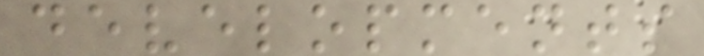developments
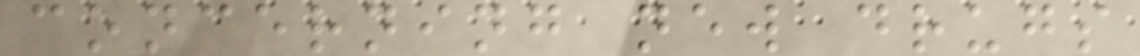concerning new drugs
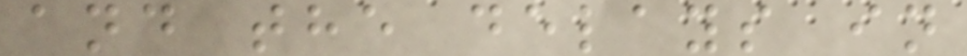and the delays in
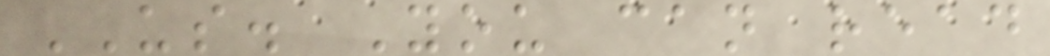US. You can read
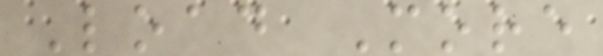Load More
